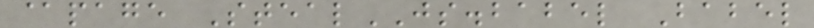@page StealJS.babel Babel
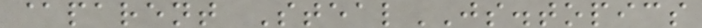@parent StealJS.topics
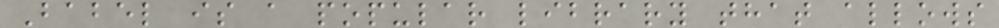Babel is a popular library that allows
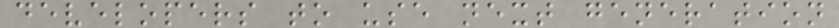developers to use next generation
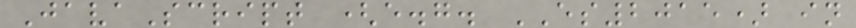JavaScript (e.g. ES2015) in
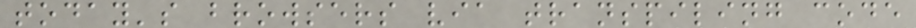today's browsers via transpiling code
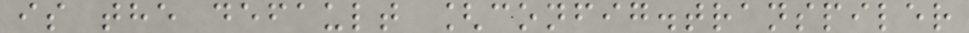is the default [config.transpiler
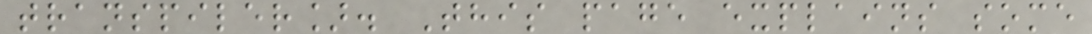transpiler]. This page explains some
